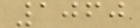1060
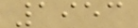1953
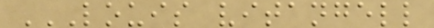LOUIS VITANGELL
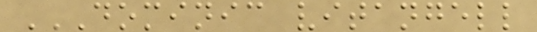DOMINIC VITANGELL
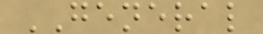GENERAL
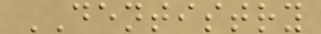DENTISTRY
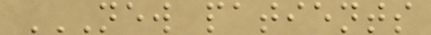NEW PATIENTS
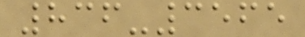836-3565
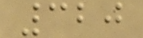320
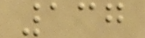137
